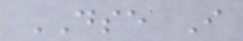DSE I
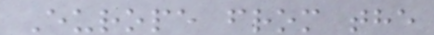Europe from the
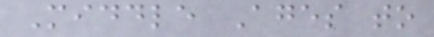Middle Ages to
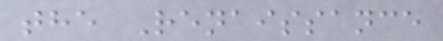the Renaissance
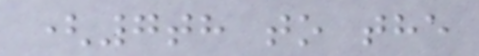(7th to the
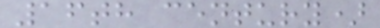16th century)
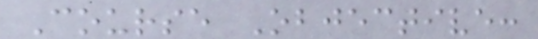Course Objective:
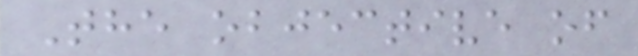The objective of
